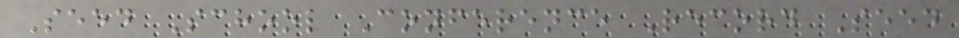Seed School Conference Record Seed
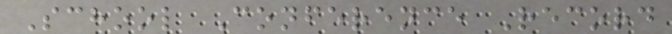School Conference Record
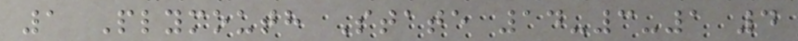1 Plymouth State 14-3-1 4
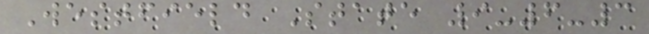Westfield State 9-6-3
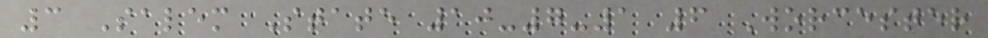3 Salem State 10-7-1 6 Worcester
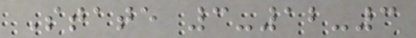State 3-12-3
